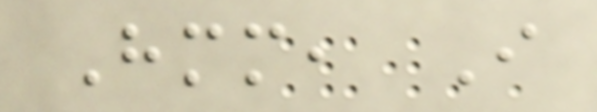Hmm, I
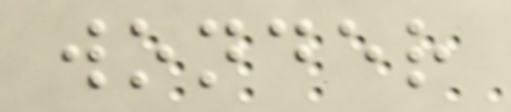wonder
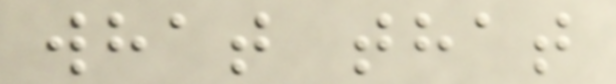what that
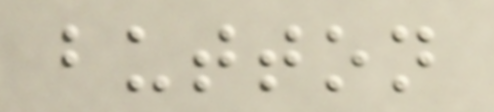button
